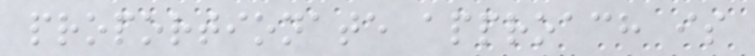proportionate approach is
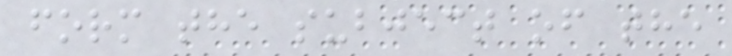form the subject of the
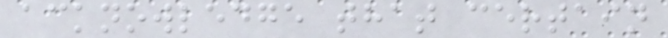acknowledge that certain
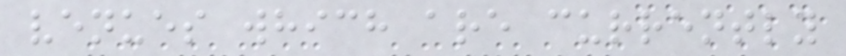venues which are currently
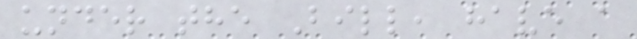under the Bill, have a
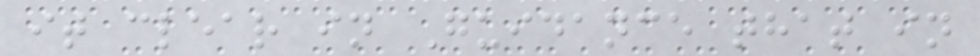it clear in Guidance that in
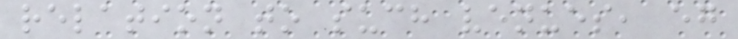relation to such venues, eg
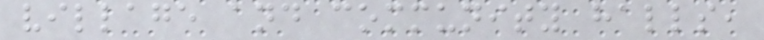village and community halls,
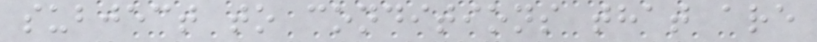subject to conditions that are
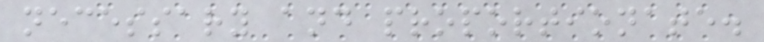necessary and proportionate.
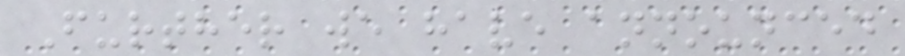Further we have announced
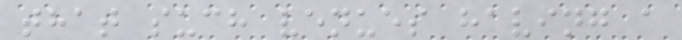that such venues having a
